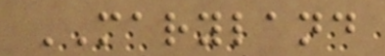MARYLAND
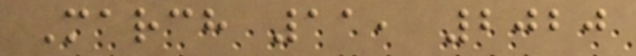March 11, 2020
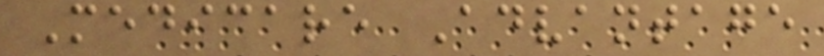Medicare Advantage
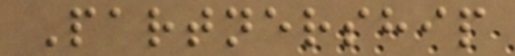Partnership
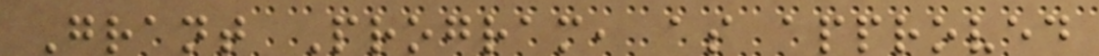Grant Program, as approved
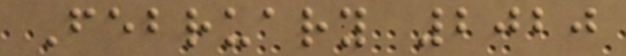February 2020
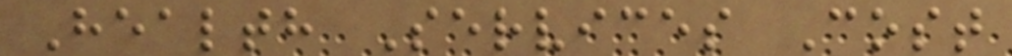Health Services Cost
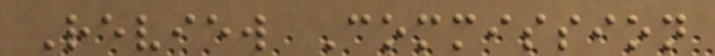Review Commission
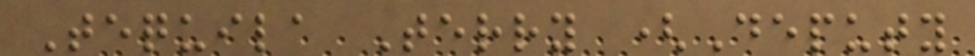Tequila Terry (Deputy
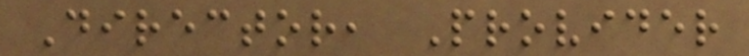Director, Provider
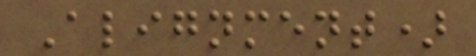Alignment)
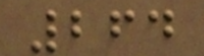264
